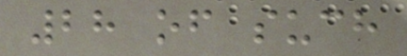28 of such
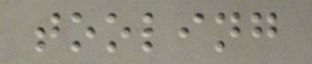tooling
